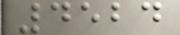4524
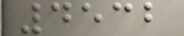4532
